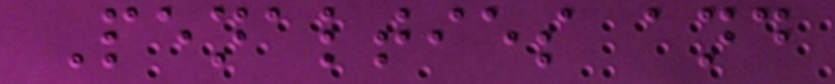Penalties and
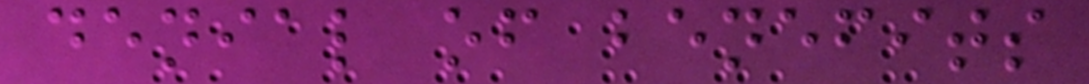denial of benefits
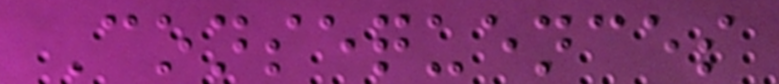Consequences
